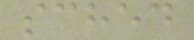sched
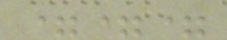===
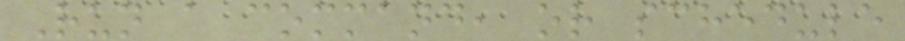Run a command, or schedule
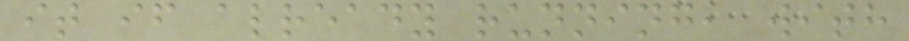it if already running, with
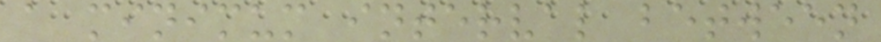a minimum interval between
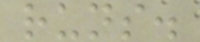runs.
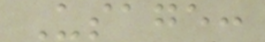Usage:
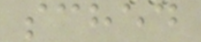sched
